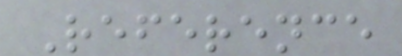Reference
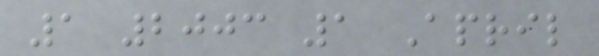1 2003 1 April
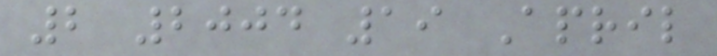2 2004 19 April
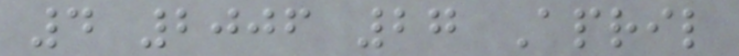4 2006 27 April
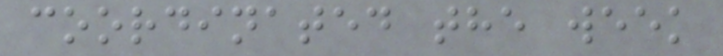coordinated the week
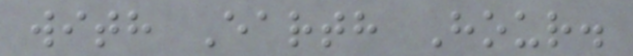with Earth Hour.
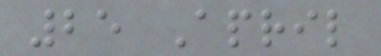25 April
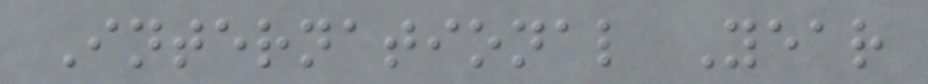International Year
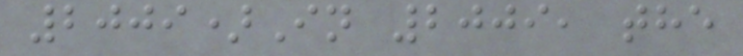2009)In 2009, the
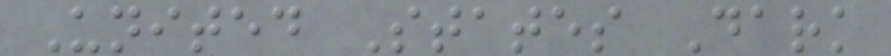United States Dark
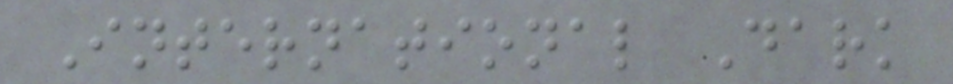International Dark
